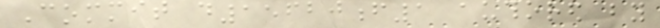Commit d15620f1 authored by
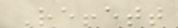Reffett
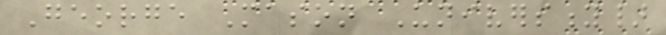George Mason University}
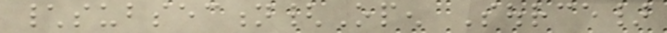\subsection{Open Source}
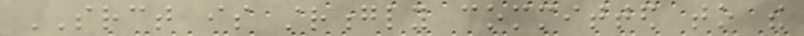SRCT is strongly committed to the
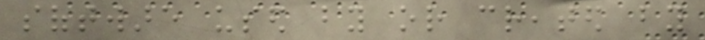software used by or created by
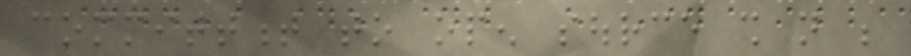committment to open source shall not be
